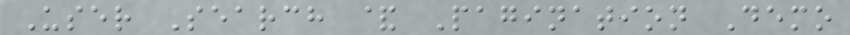User Search & Pagination Demo
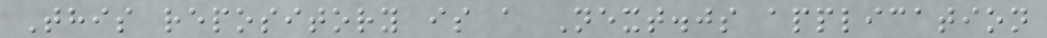This repository is a Next.js application
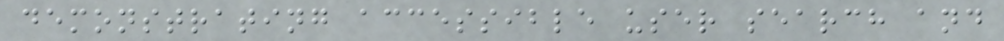demonstrating accessible user search and
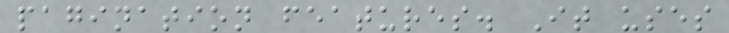pagination features. It uses
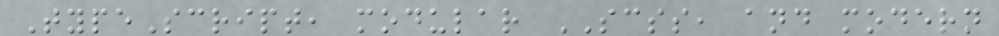TypeScript, modular SCSS, and modern
